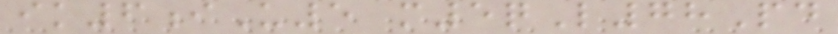ik6iU5 m5qL78Pd
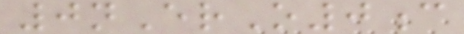0nErO0c
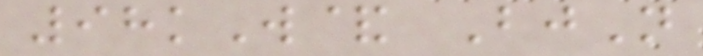98kW& BjN
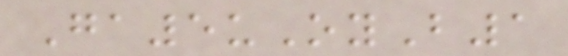Ga5uOyB1
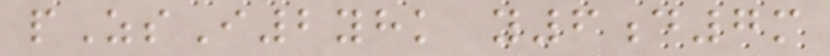pZsI2yhk y6d7m
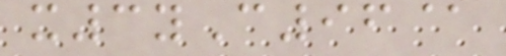x3yC96@
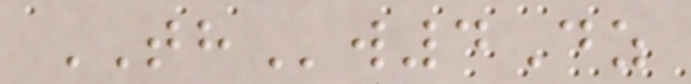THw4Dz
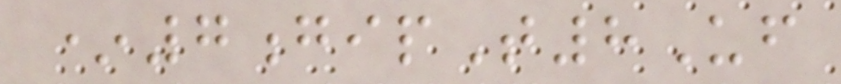*7gipT8Uf
